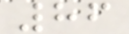86
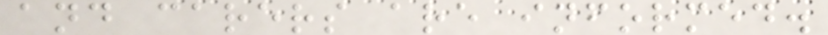and carers are informed.
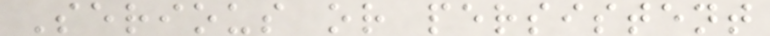Serious or persistent
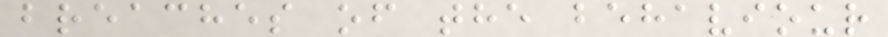breaches of the behaviour
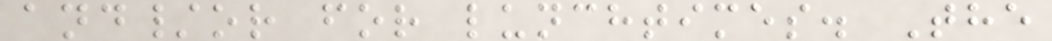and/or for lunchtimes. The
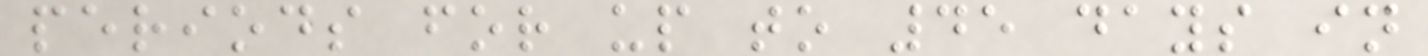periods for up to 45 days in
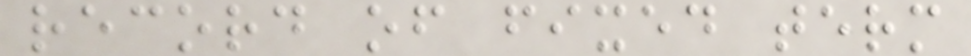record of fixed term
